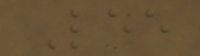Lee
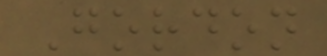Gordon
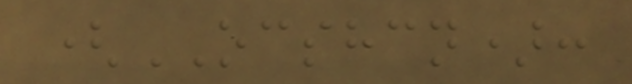(OCSHCN):
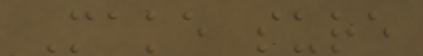Make sure
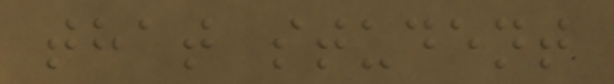that student
